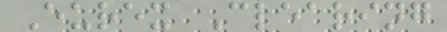Eurex Clearing
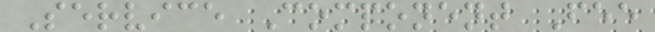Service Component Fee
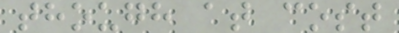though at cost
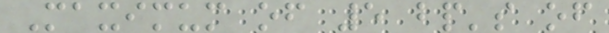Maximum of 5 bp's of
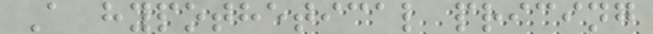A hypothetical pricing
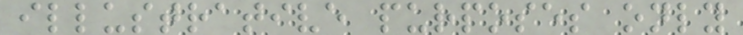illustrative purposes only
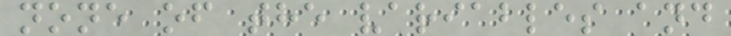none of the variables and
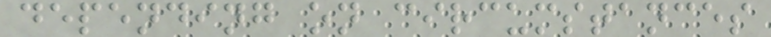depending on circumstances
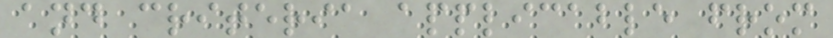and criteria applicable from
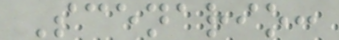Scenario:
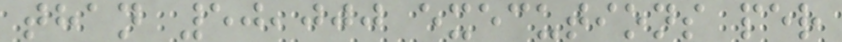than 50,000 executions per
